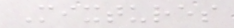Mixtures
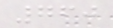760
